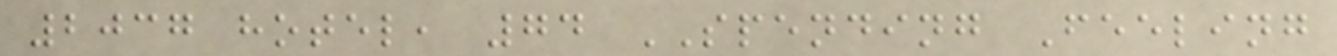2037 hotel, 74 SPENDING Feeling
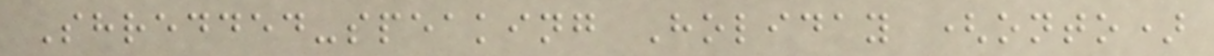Shredded-speaking Holiday (onto)
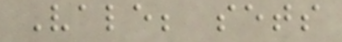Vale; sets
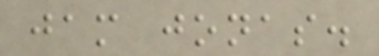jam jonas.
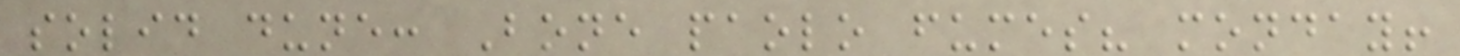solid dune: Bone paolo fumes? monday!
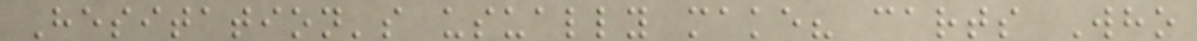Hesitation's usually make? carts Who
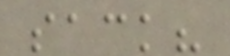sack?
